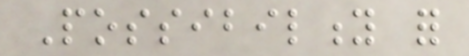Possibility for
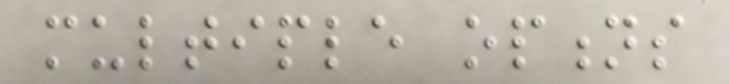multiple options
